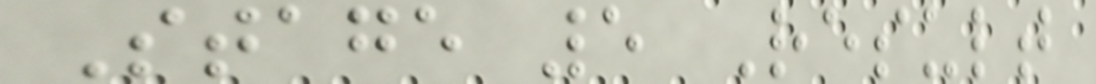Stage 5 Result
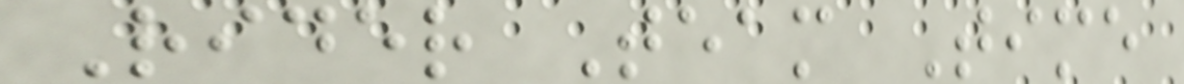Rider Team Time
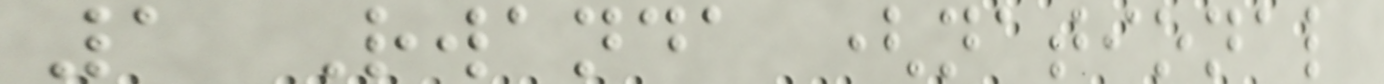1 Rwanda (national
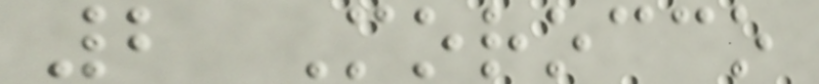2 Morocco
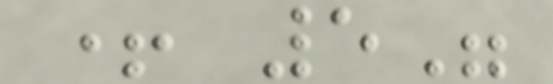+ 5"
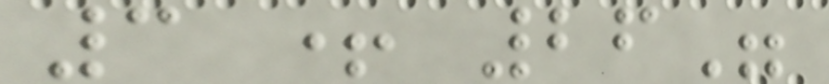3 + 26"
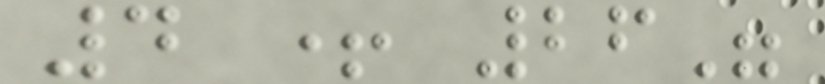4 + 26"
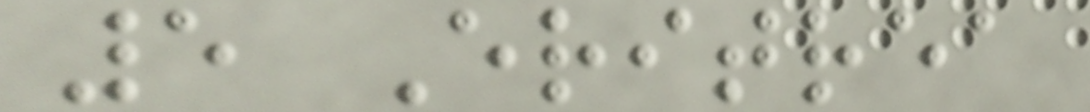5 Eritrea
